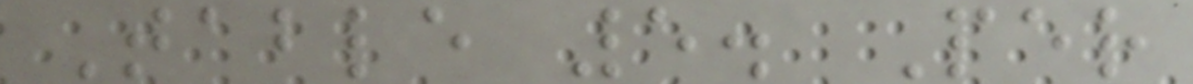Table 5. Per
